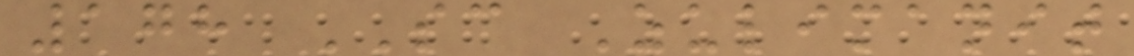178 SC Zulimanit
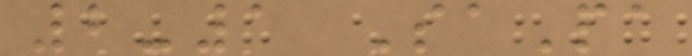2-1 SaPa
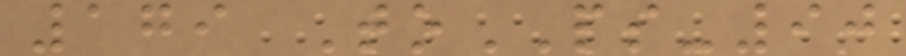179 ToPS-90
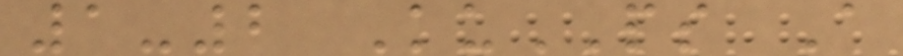1-2 KuPS A
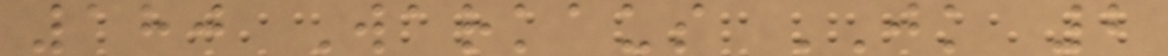180 Warkaus JK 2
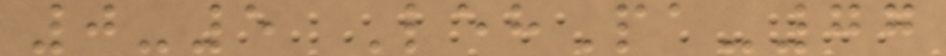0-5 LehPa-77
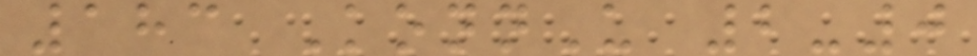183 KonnU 2-0
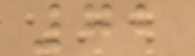72
